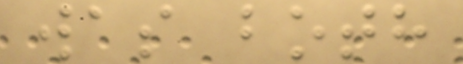was both
